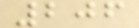206
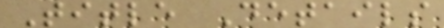Title Details
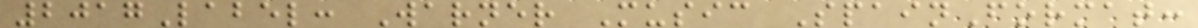2017Label: Warner Music SpainFormat:
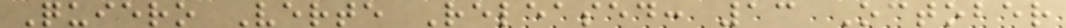Quiero Verte Released: 13 October
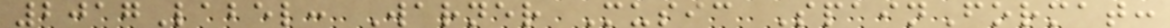2017Label: Warner Music SpainFormat:
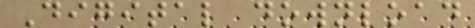Digital download
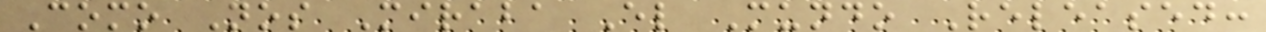Como Nos Miraba El Mundo Released:
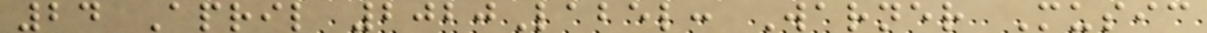24 April 2020Label: Warner Music
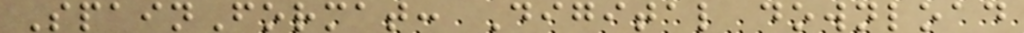SpainFormat: Digital download
